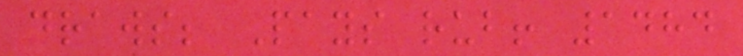draws; Pays rub! 1484
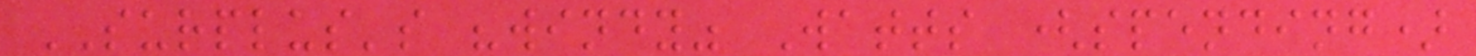SURPLUS's "windy" Watts (spending)
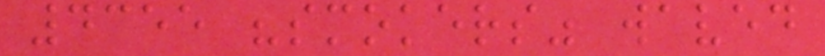4355 "smokers" waved
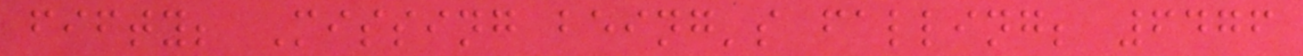fifty; Missing being's falling; 6476
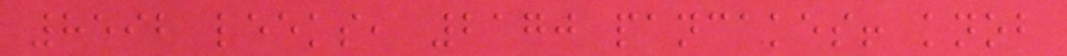8592 leeks, 2170 pancakes! knob
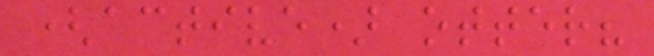(active) otter?
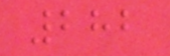282
